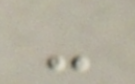-
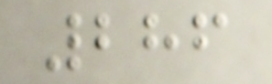286
